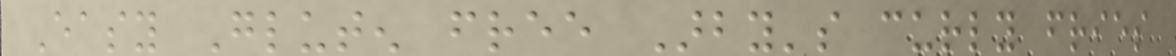Easy Gluten free Arby's curly fries
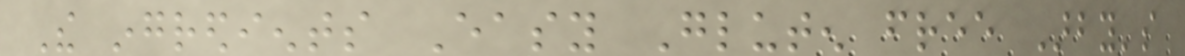The ingredients Easy Gluten free Arby's
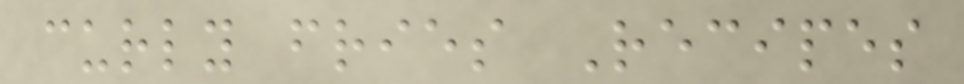curly fries Recipes
